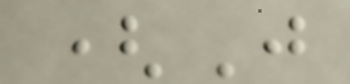(Just
